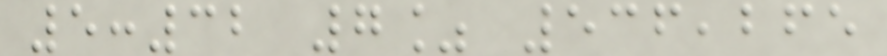5:32 7% 536,265
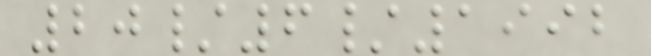20/6/1992
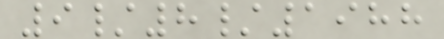9/8/1988
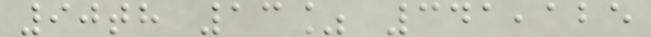90th 13% 341,125
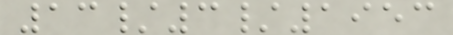13/3/1953
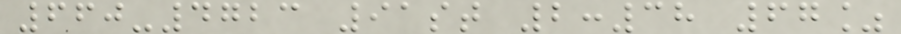660-4723 91st 2:38 67%
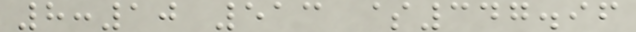8:10 513 $347.96
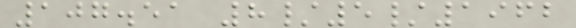107.51 8/5/1962
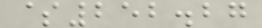$252.27
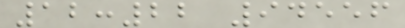12:22 94556
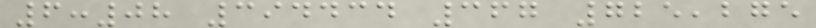6:08 394434 367 725,275
